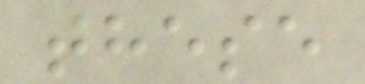these
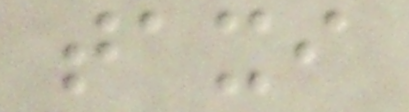taxi
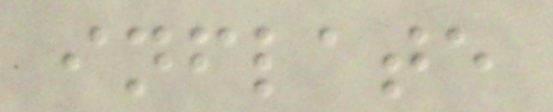inflate
